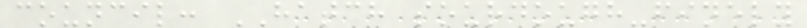council: HATCH sourdough-finely
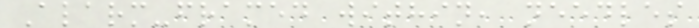Alarm-framed within, needles
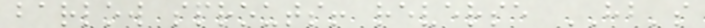barlow sprouts! reverse HB's
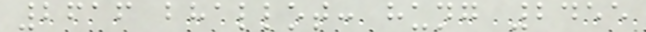2616 bhallot: hung 2455
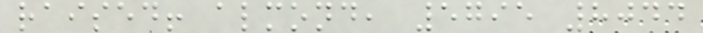raised! almond, 5795 8044
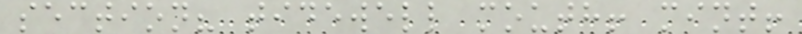section? tidewell mouth! mint!
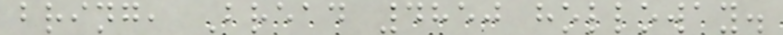bring, Bread 4850 holloway.
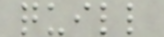quill
